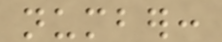number:
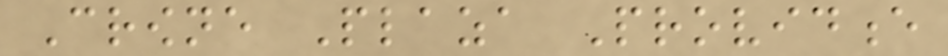Crowne Plaza Providence
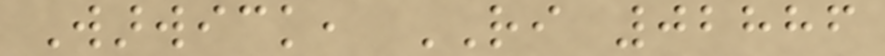Warwick, RI 02886
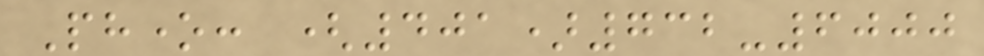Phone: (401)732-6000
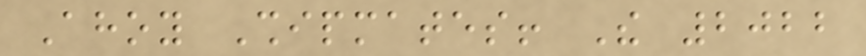Ahoy Shipmates! The 2022
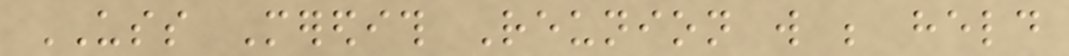USS Meredith Reunion will be held
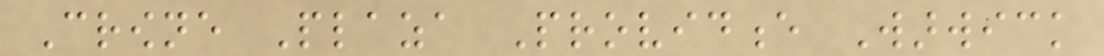Crowne Plaza Providence Warwick
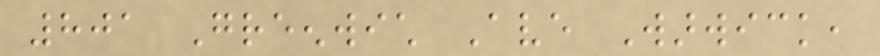801 Greenwich Ave Warwick,
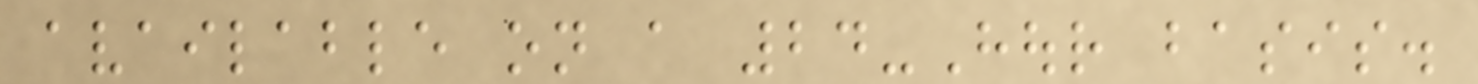available on a 24-Hour basis.
